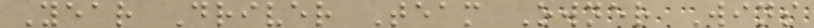Year Driver Team Owner Wins
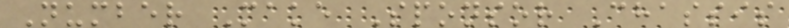Number Make Sponsor Chassis
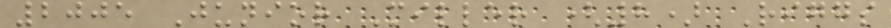2005 Junior Miller (8) Riggs
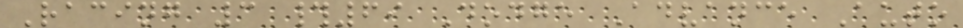Racing 3 #69 Dodge Advance Auto
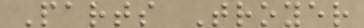Parts Troyer
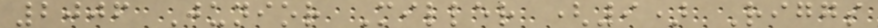2006 Junior Miller (9) Riggs
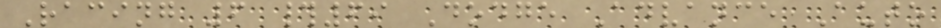Racing 6 #69 Dodge Advance Auto
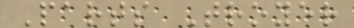Parts Troyer
